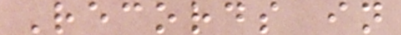Records in
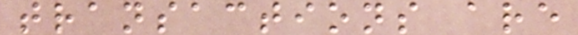transactions are
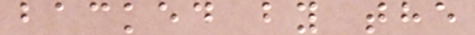backed by the
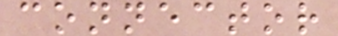connector
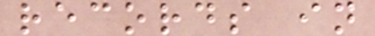records in
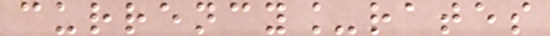currency_rates
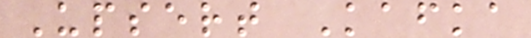Upsert Kafka
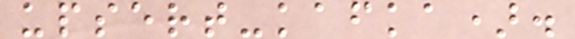upsert-kafka).
